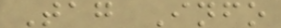Tag Info
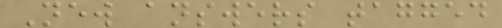New answers tagged
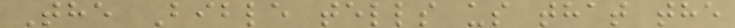The Bible tells us that the
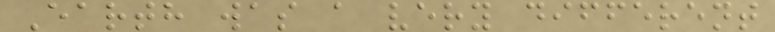Earth was a very different
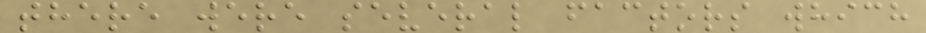there were several factors which
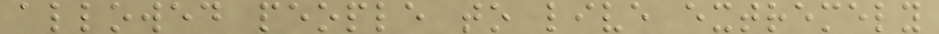allowed people to live extremely
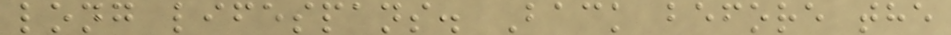long lifespans. Back before the
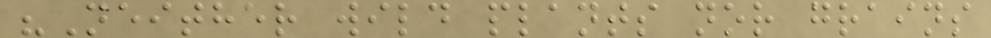"Neither wild plants nor grains
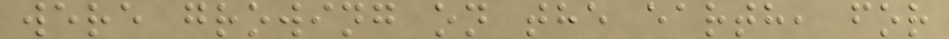were growing on the earth, for
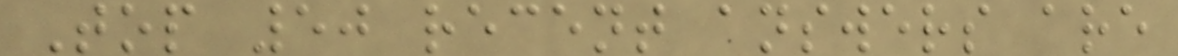Top 50 recent answers are
